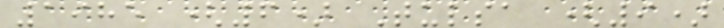1985 (6) Tulsa (9)
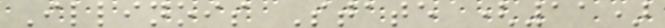Illinois State (11)
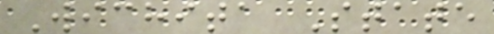Wichita State
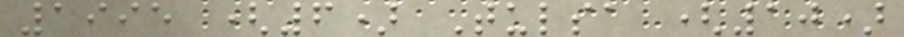1995 (6) Tulsa (10)
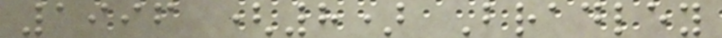1996 (8) Bradley
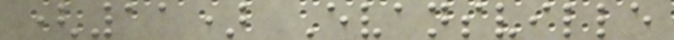(11) Evansville
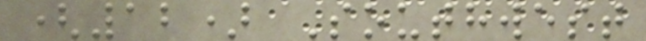(12) Southwest
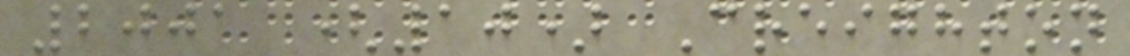2001 (10) Creighton
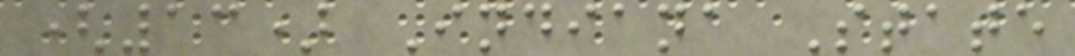(13) Indiana State
